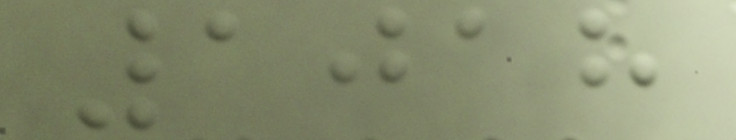1018
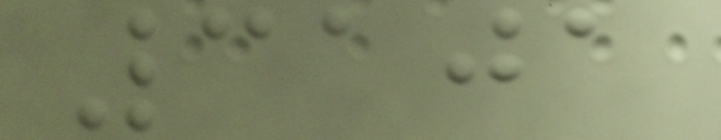3101
